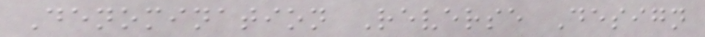Denomination Reverse Design
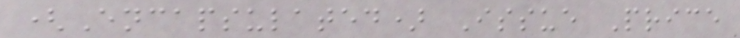(Encapsulated) Issue Price
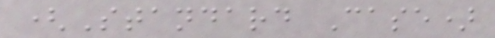(Standard Case)
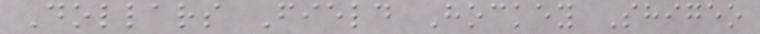Dollars Field Hockey Shigeo
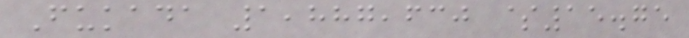Fukada 1,887,630 $15.75
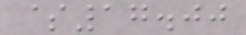$17.00
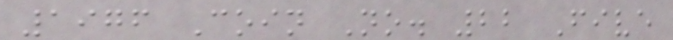1976 Coin No. 22 Five
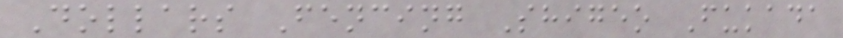Dollars Fencing Shigeo Fukada
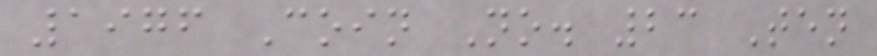1976 Coin No. 23 Ten
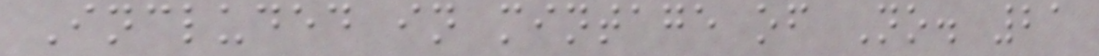Included in mintage of No. 21
